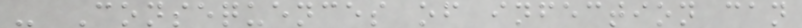- Consequences of infection can
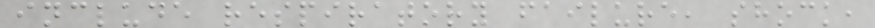include respiratory failure, shock,
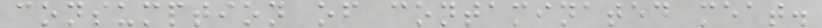consumption of contaminated meat.
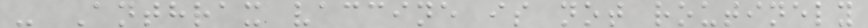- Anthrax vaccine is not routinely
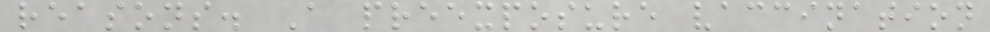reasons. A preexposure vaccination
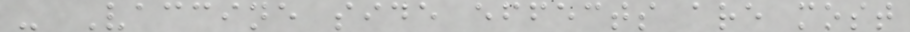- Vaccine side effects are most
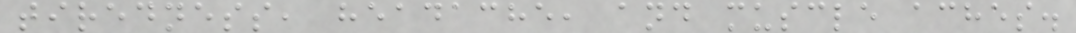tiredness, headache, and muscle aches.
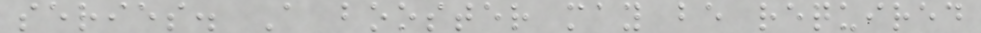series. A booster may be required
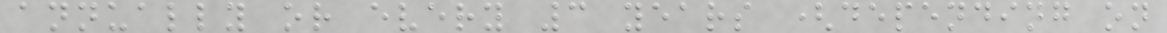annually or every 3 years (depending on
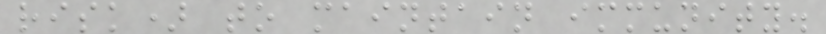risk) to maintain immunity.
